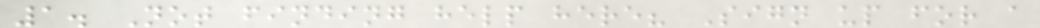1. Not finding help here? Sign up for a
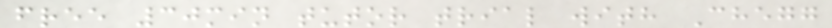free 30min tutor trial with Chegg
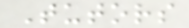Tutors
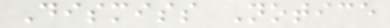Dismiss Notice
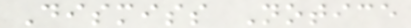Dismiss Notice
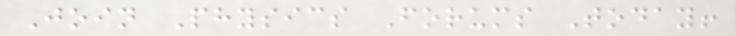Join Physics Forums Today!
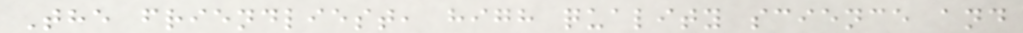The friendliest, high quality science and
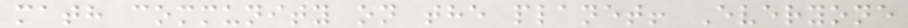math community on the planet! Everyone
